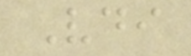Vdi
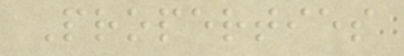Properties
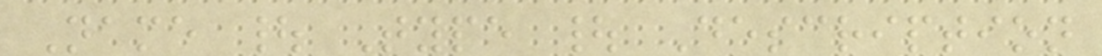Name | Type | Description
